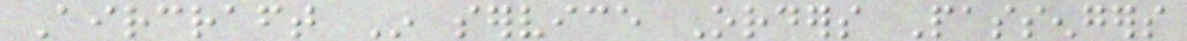Aircraft In service Orders Passengers
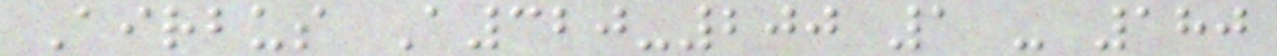Airbus A320-200 1 - 180
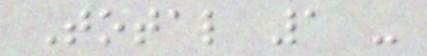Total 1 -
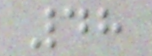48
